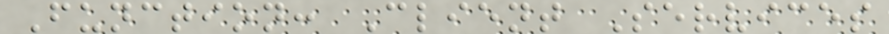Function: Client Services
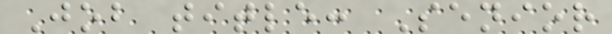Job title: Senior
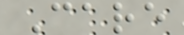Care
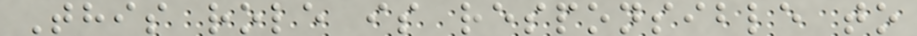This role is responsible to
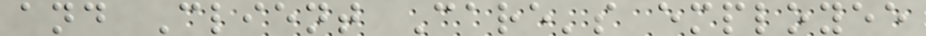and Client Care's employee
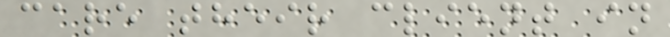care their client in
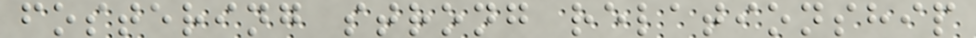fostering strong relationship
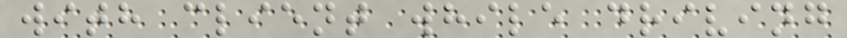with client while driving
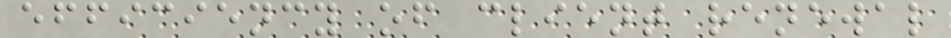efficiency of client renewal
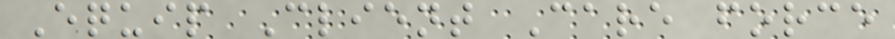Equip Client Care force
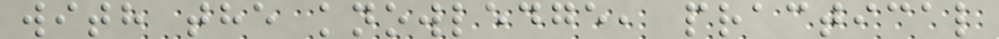with the knowledge, practical
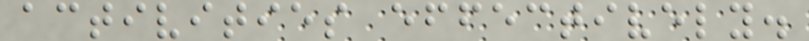activities effectively.
